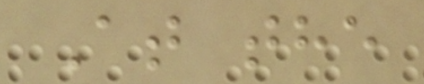At the
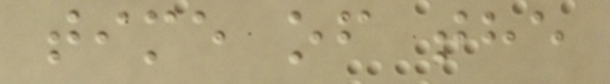time of the
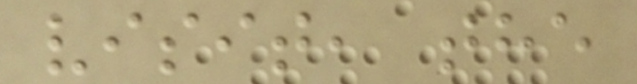visit, the
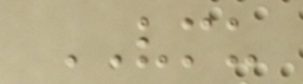VMU
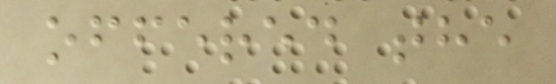offered the
